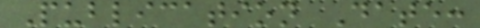Publication Date:
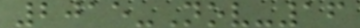2015-Nov-16
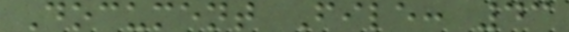Document File: 43
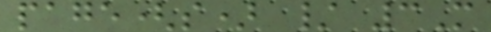page(s) / 3M
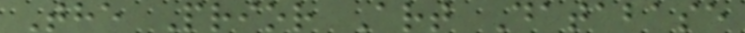The Prior Art Database
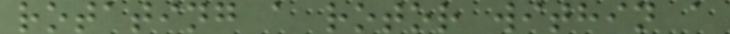rotating a rotor within a
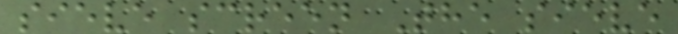sieve screen The sieve
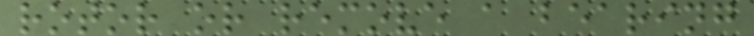rotor or remove a bearing
